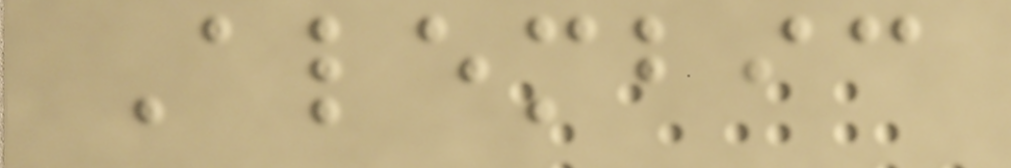Alembic
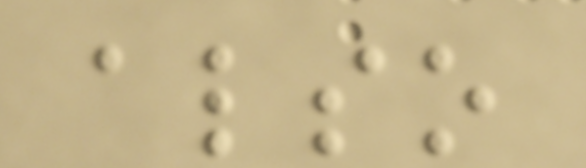also
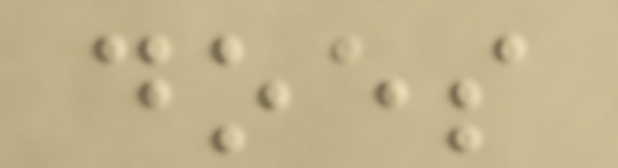does
